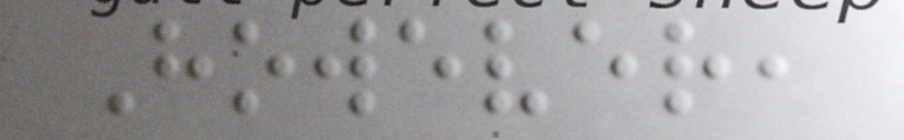However,
